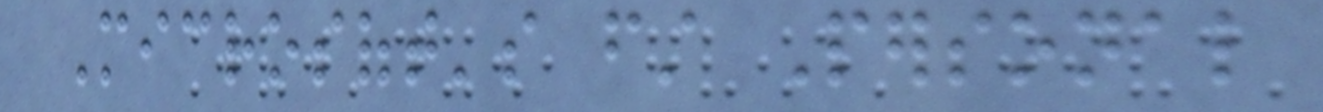Microsoft's first Personal
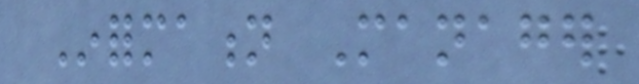Information Manager
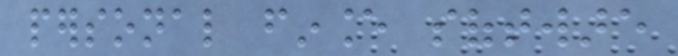personal finance software
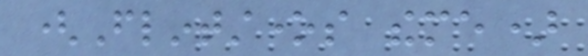(Flintstones theme)
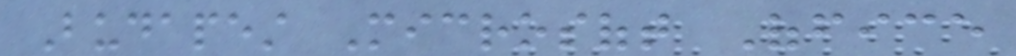Budapest Microsoft Office
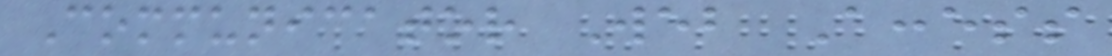Communicator Web Access
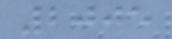2005
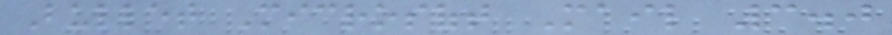Bullet Microsoft Mail 3.0
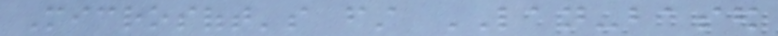Microsoft's first LAN-based
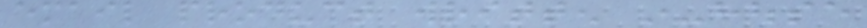email product written in-house
